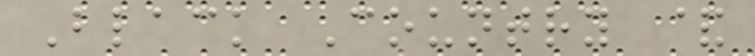Black Country &
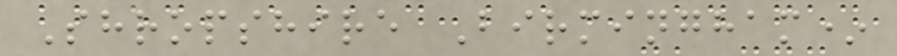Shropshire Birmingham*
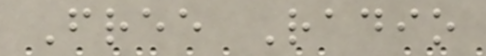Free Radio
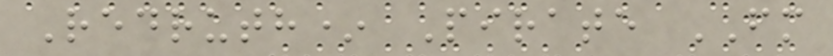Redruth* Pirate FM
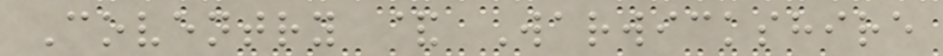Coventry & Warwickshire
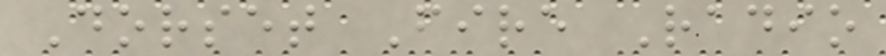Dorset Fire Radio
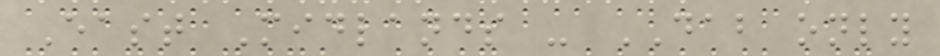East Midlands - DAB only
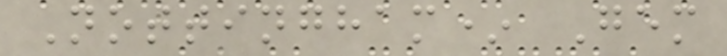Nottingham* Gem
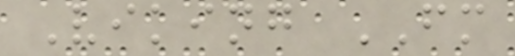Viking FM
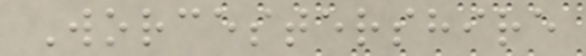Worcestershire
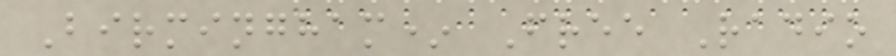Birmingham* Free Radio
